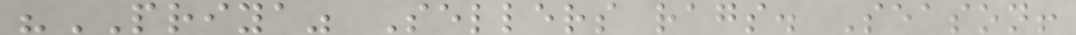"PRIYA" Sellers rags. Season!
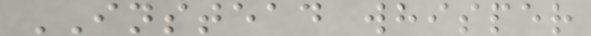INSTEAD whisper
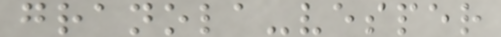granola-vesper
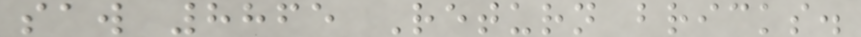saw 8865 Return bricks.
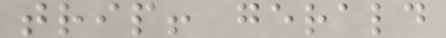trip! gerald
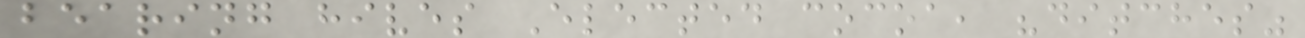bearing hives Elected cocoa, "ditches"
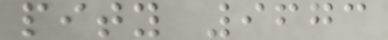pity 9673
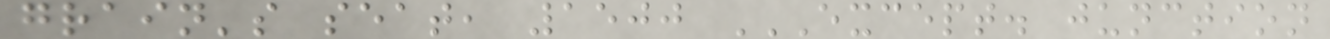grain's seat, 1500 EXCEPT. JUNCTION
